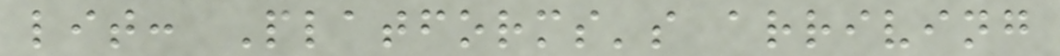lit: Platforms's arriving
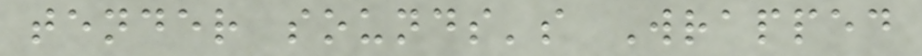tender sounds's Wrapped
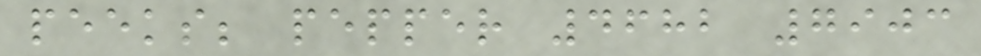peeks; pepper 4682 7903
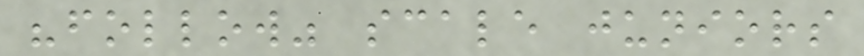"follow" scale juniors
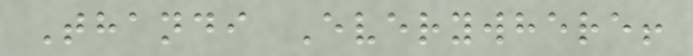Thandi Everywhere!
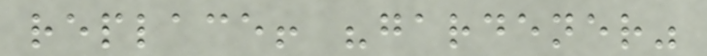replace! "gardener"
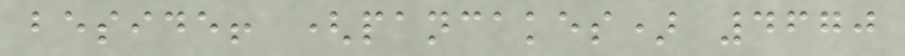beside! (pancakes) 4670
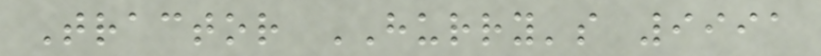Tractor HURRY's 9991
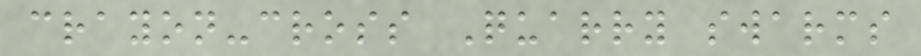crayon-cross Quarry swarms
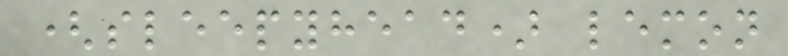(sleepyhead) lemon
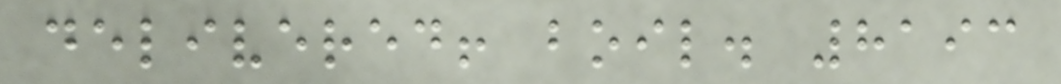delivered! boil. 8193
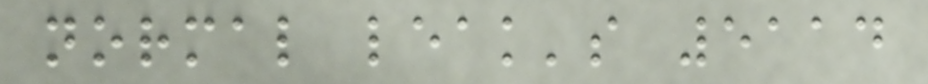normal leak's 5114
